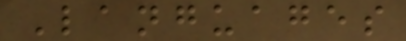Languages
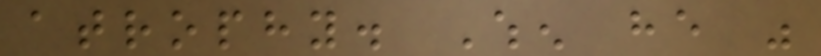atrophy. When he was
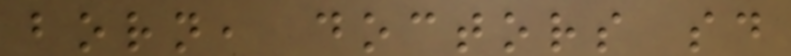born, doctors said
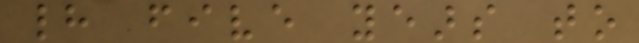had five years to
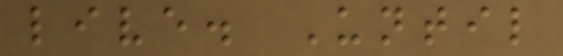live. Until
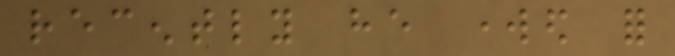recently he worked for
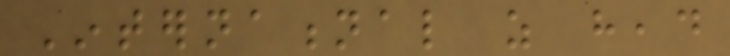International as head
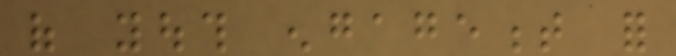of youth engagement for
